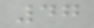47
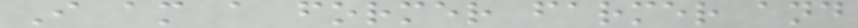I am a former farmer and
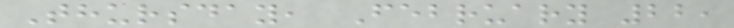Thursday, February 22,
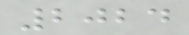2024
